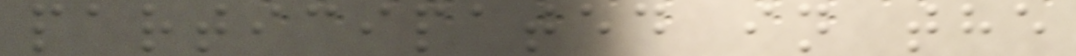participated in the
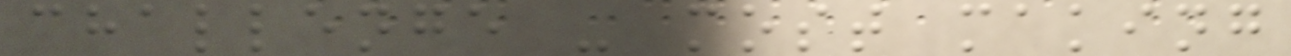challenge - most making
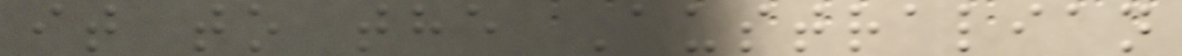it to the Australian
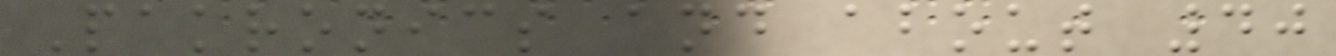Pakronics and about 40
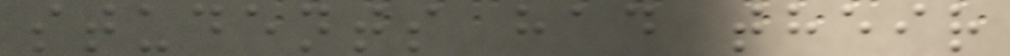students had their
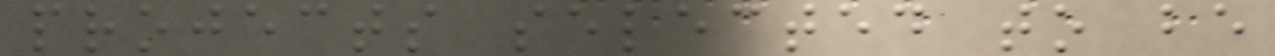projects selected to be
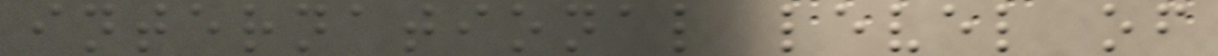international level of
